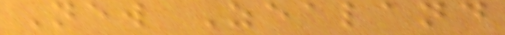New Zealand
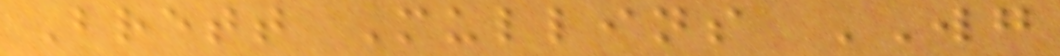Brett Mullins WG
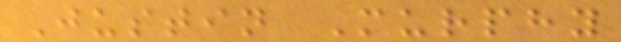Justin Murphy
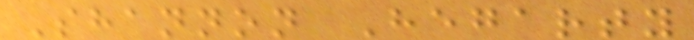Shannon Hegarty
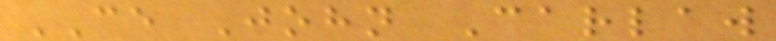CE John Carlaw
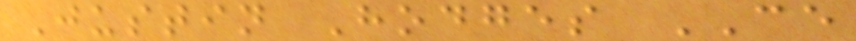Justin Hodges CE
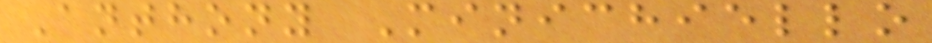Anthony Minichiello
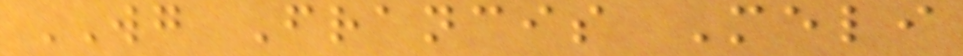WG Francis Meli
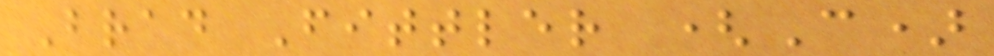Brad Fittler (C)
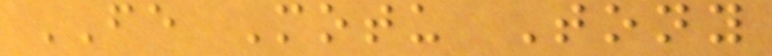FE Motu Tony
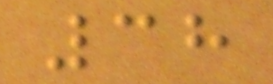38
